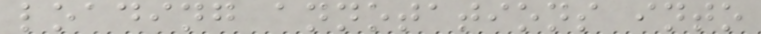loading annotations into
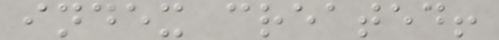index created!
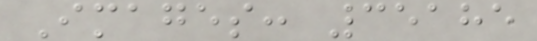Images: 35185
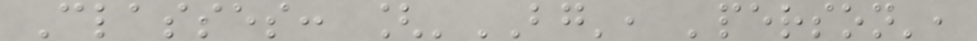Classes: ['BG', 'person',
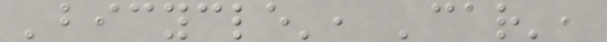'bicycle', 'car',
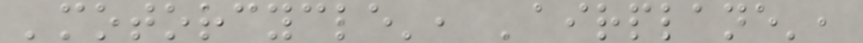'motorcycle', 'airplane',
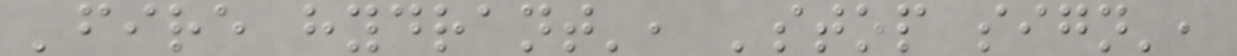'fire hydrant', 'stop sign',
